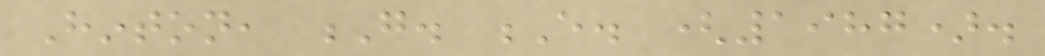Hinton, G. E. (1987).
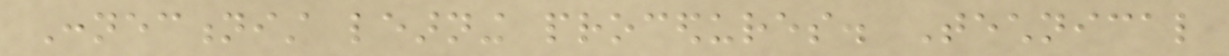Connectionist learning procedures. Technical
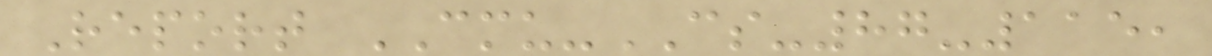Report CMU-CS-87-115,
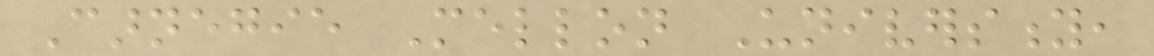Carnegie Mellon University,
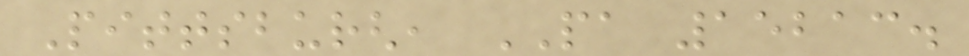Pittsburgh, PA 15213.
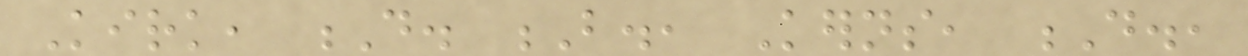Kirk, D. B., Kerns, D.,
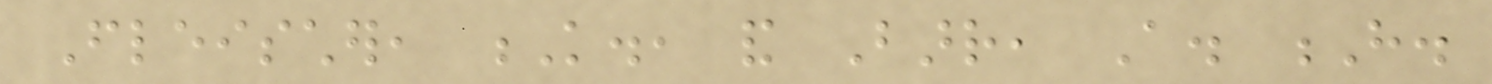Fleischer, K., and Barr, A. H.
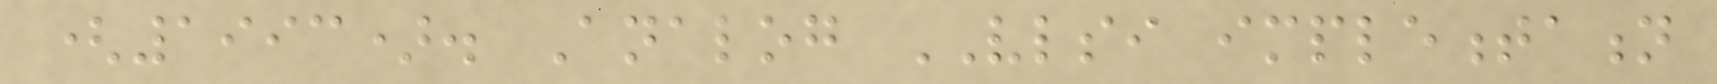(1993). Analog VLSI implementation
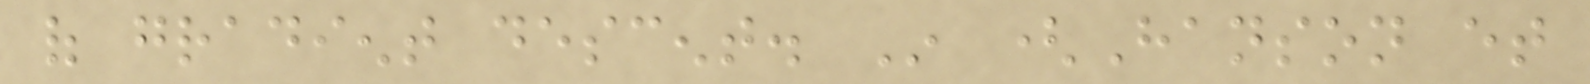of gradient descent. In (Hanson et
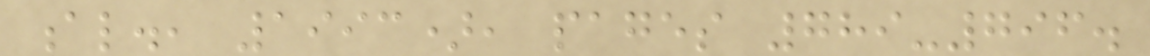al., 1993), pages 789-796.
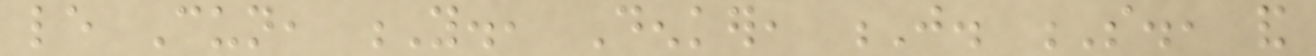le Cun, Y., Denker, J. S., and
